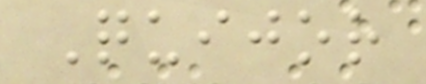Quijor
